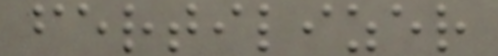fertilizer
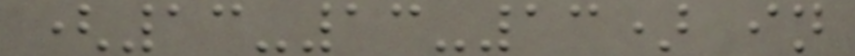(13-13-13) in
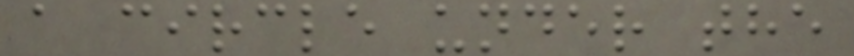a circle under the
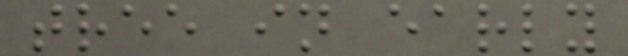tree in early
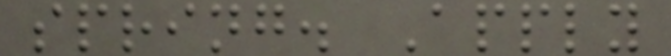spring. Apply
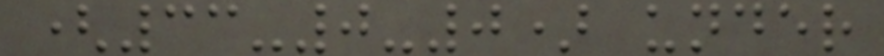(33-0-0) under
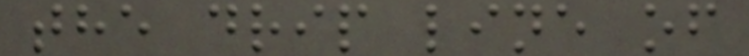the drip line of
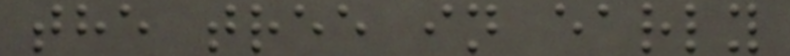the tree in early
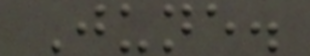June.
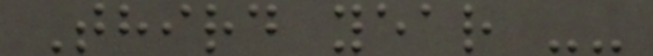Third year --
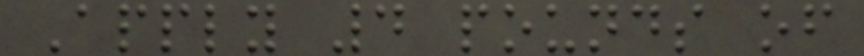Apply 4 pounds of
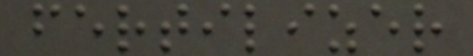fertilizer
